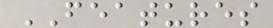FEATURES
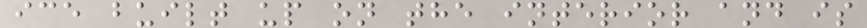ice built up on the interior and is
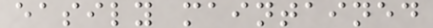easily maintained
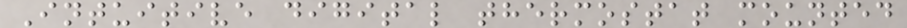Intuitive digital thermostat mounted
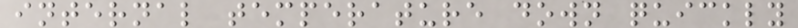internal temperature down quickly
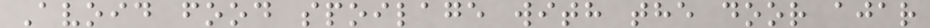Avoid food spoilage with the door ajar
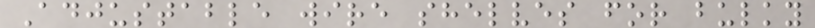Adjustable wire shelves for bulky
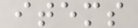items
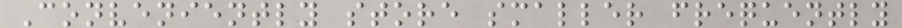Conveniently store smaller frequently
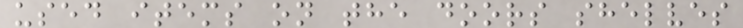used items on the doors shelves
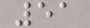51
